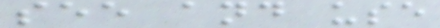see and use
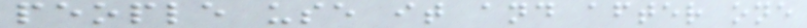people use it and after one
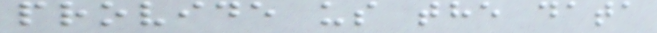provide us the data
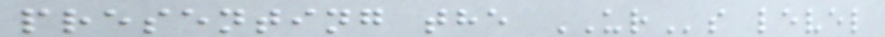presenting the URs level
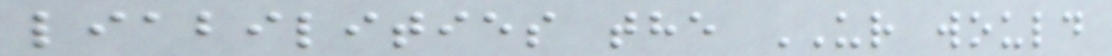liabilities the UR would
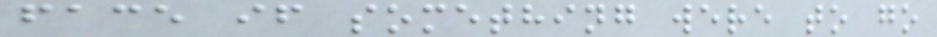face if something were to go
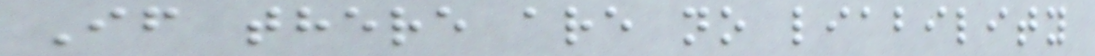If there are no liability
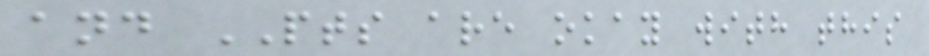and PTS are okay with this
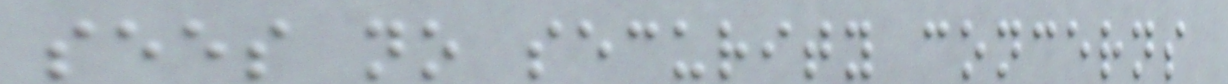sees no security concerns
